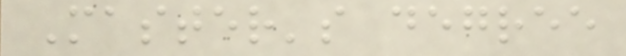Master's degree
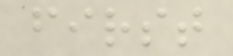first
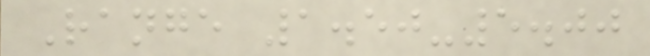Range 1.50-5.00
